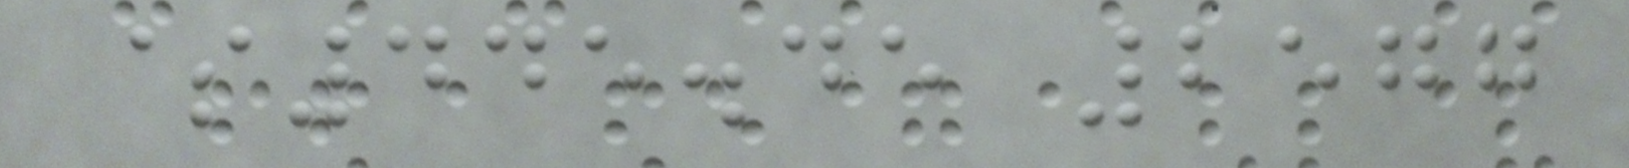$445.45 2577
